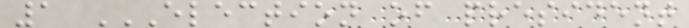1 ELECTION OF PRESIDENT
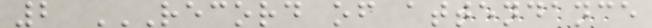2 RECORD OF ATTENDANCE
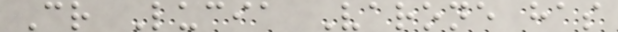Cr Lucia Varone has
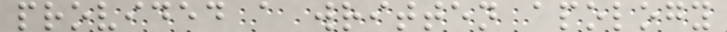provided a written apology
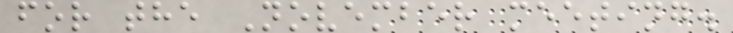for the November meeting.
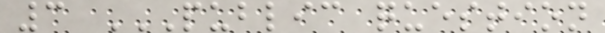3 PUBLIC QUESTION
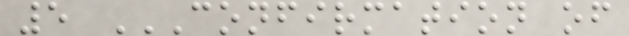5 CONFIRMATION OF
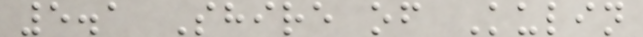5.1 Shire of Kulin
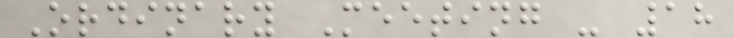Ordinary Meeting - 18
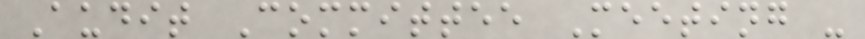Audit Committee Meeting -
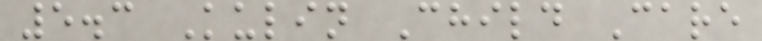5.3 Kulin Child Care
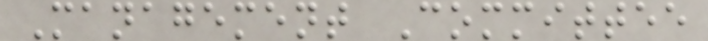Management Committee
